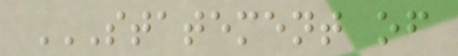STATEMENT OF
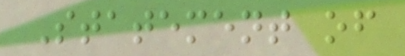Statement of
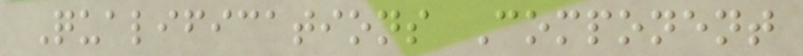Qualifications Component
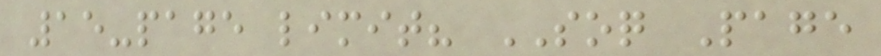15-page limit? SOQ Page
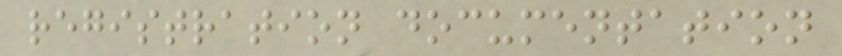registration documentation
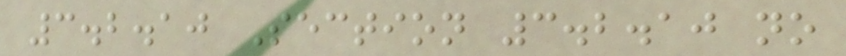3.2.10 Section 3.2.10 no
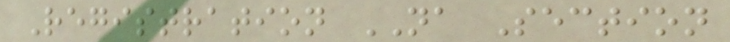Registration NA Section
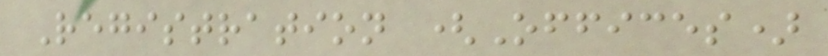Registration (Offices)
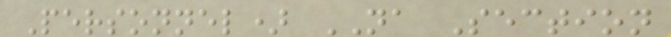Personnel) NA Section
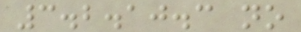3.2.10.3 no
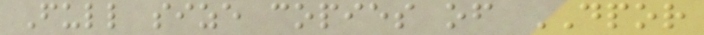Full size copies of DPOR
